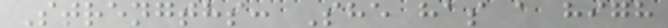Strengths: She has a high
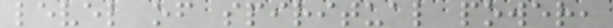level of spiritual power,
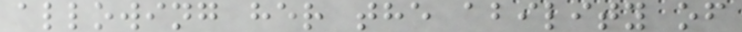allowing her the ability of
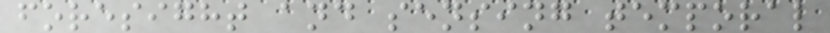foresight and sensing temporal
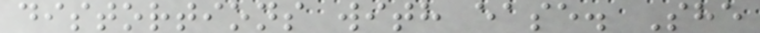distortions with ease. She
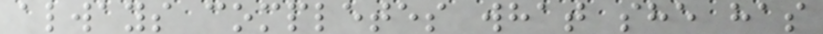always completes what she has
